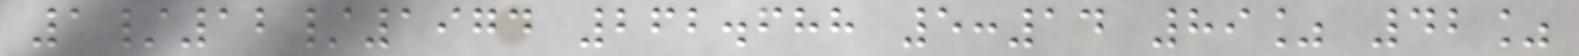1/12/1974 262.688 5:14 89% 42%
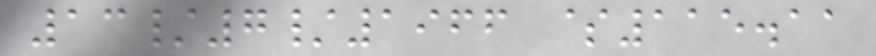13/7/1966 $115.11
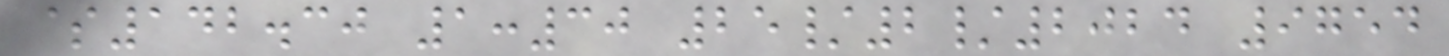$142.30 1:30 25/2/2024 9754
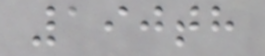190th
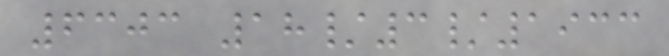6303 18/3/1933
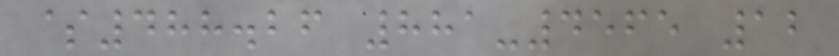$488.26 881-4565 12
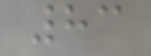83
